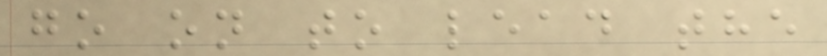go on to lead the
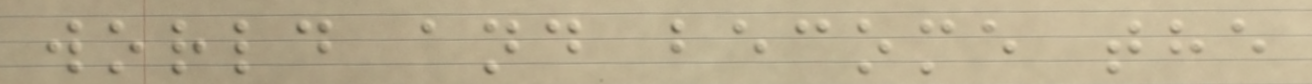world and become the
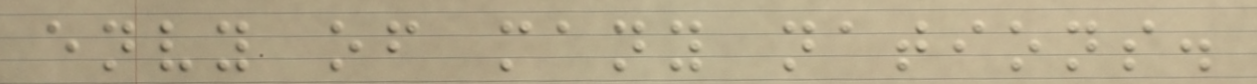envy of many nations.
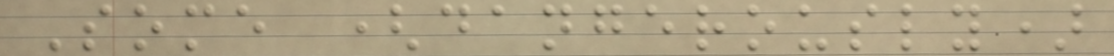Some (dangerously)
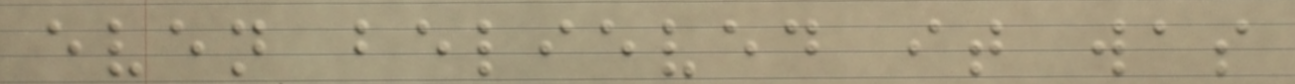even believed it was
